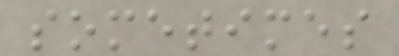sometimes
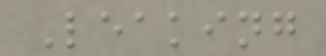Leaking
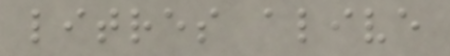litres alive
